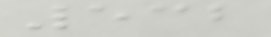532
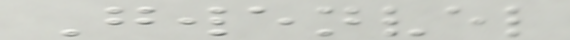Gwenvel
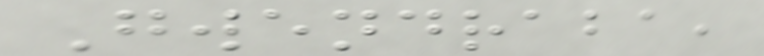Gwendraba,
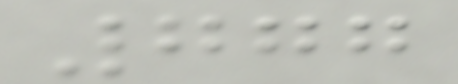777
